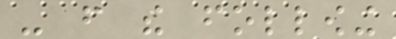- from the following
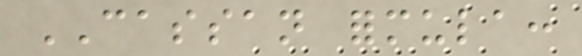CASSAN formula:
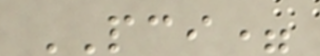PCI=
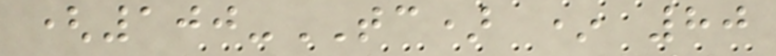(100-TC) * 80
